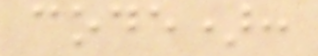code):
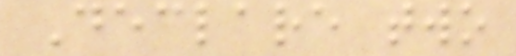Declare two
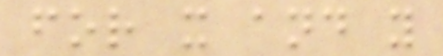for x and y
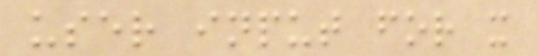user input for x
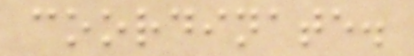coordinate.
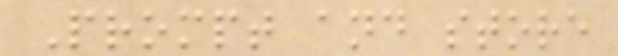Prompt and store
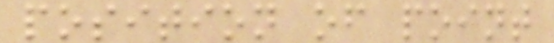position of point
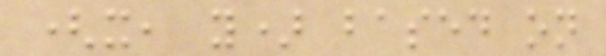(x, y) based on
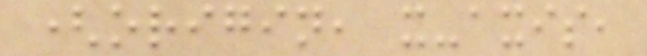(origin, x-axis,
